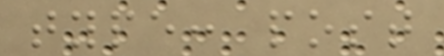type: post
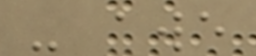- awe
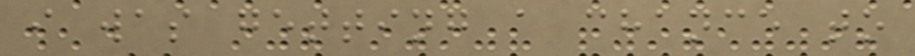i was getting a chance to
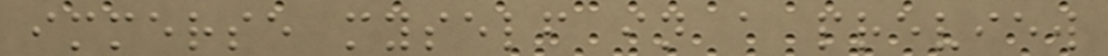immerse myself in a preview
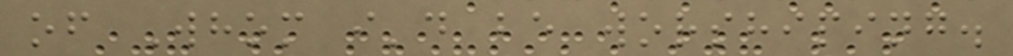of Whom i'd be worshiping.
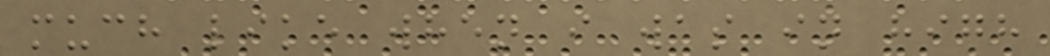much like when i was in high
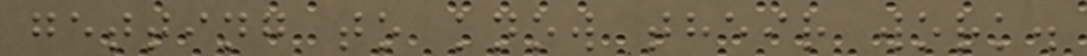getting to know their work.
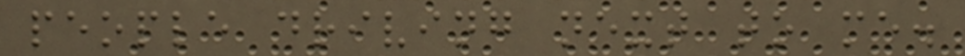people driving next to me.
